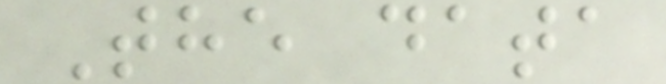The data
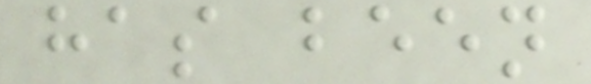has been
